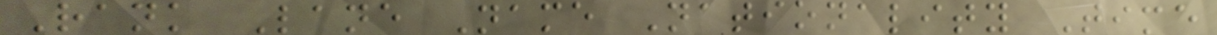Rank Lane Name Nationality Time
